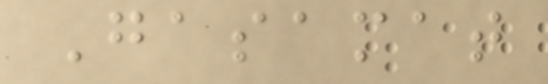Gasamat
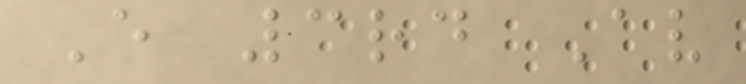E 3rd Av
